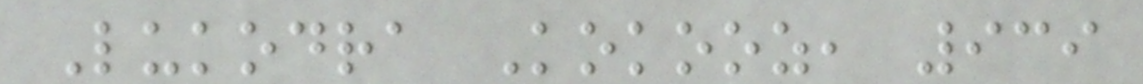Lukodra Kokooz, 939
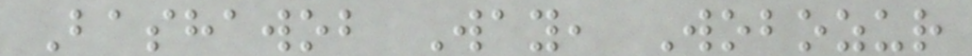Bashawob Way, Wobozur
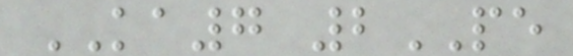KA7 2PE
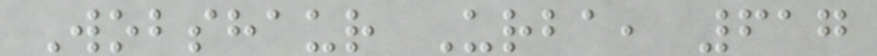Wobshaur Urba, 617
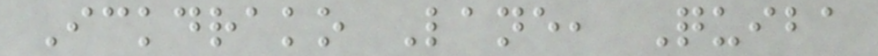Ickdrako Lane, Quiba
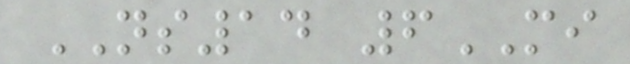NS14 6MI
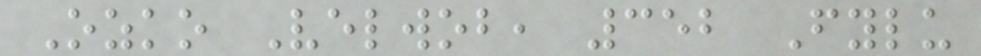Ozko Velwob, 352 Fylu
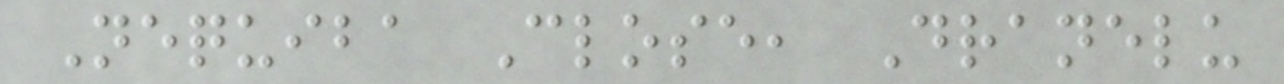Nequiba Close, Dranelu
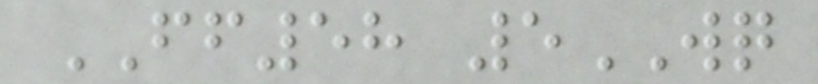FF58 5WQ
